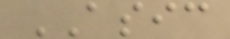ASIC
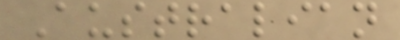Australian
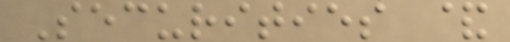Securities &
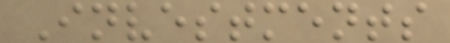Investments
